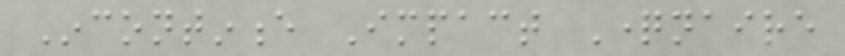Incontinence Impact Questionnaire
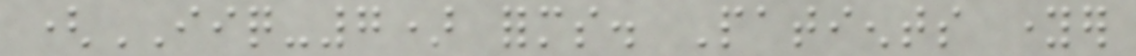(IIQ-7) forms. Patients younger
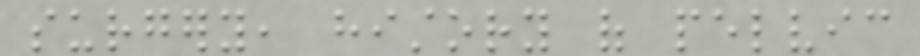surgery, history of pelvic
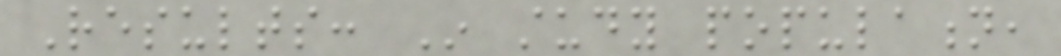Results: In study population,
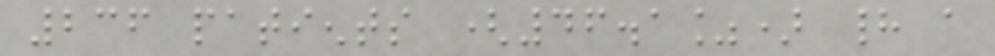236 patients (46.1%) had a
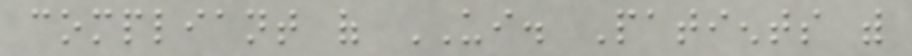compliant of UI. Patients with
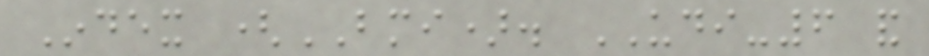Index (BMI). UDI-6 and
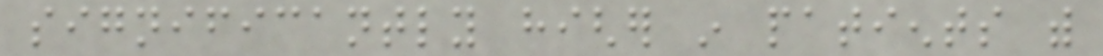significantly higher in patients with
